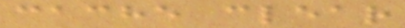cache clear
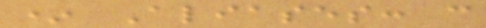* Aliases: c
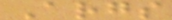Args
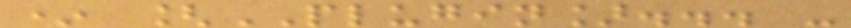* [PLUGIN]... -
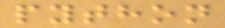python
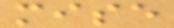mise
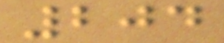204
